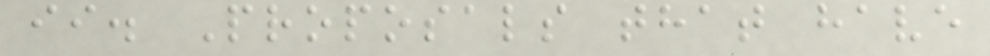ii. Proposals that have
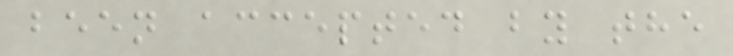been accepted by the
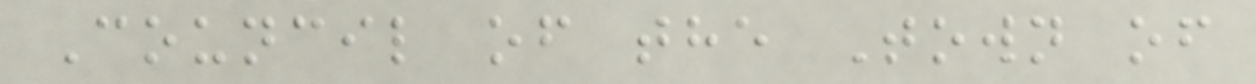Council of the Town of
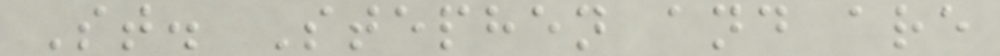St. Stephen and are
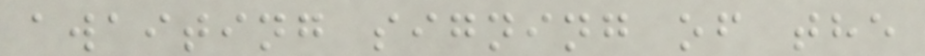awaiting signing of the
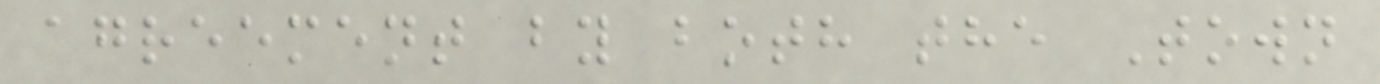agreement by both the Town
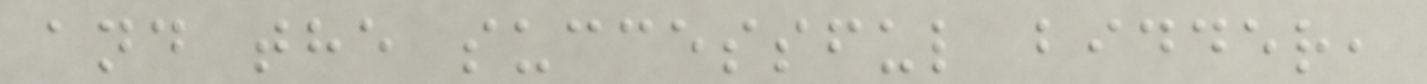and the successful bidder,
